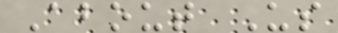About Us
